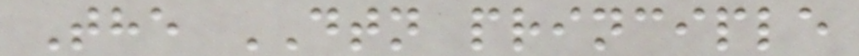The DTN principle
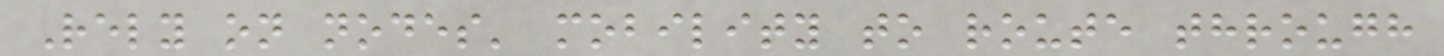Rely on nodes' mobility to route through
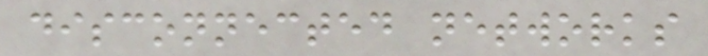disconnected networks
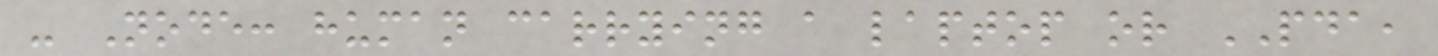- Node: human carrying a laptop or PDA,
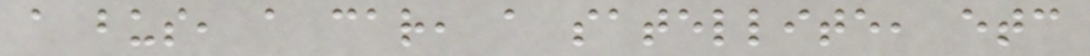a bus, a car, a satellite, etc
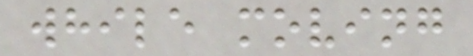while moving
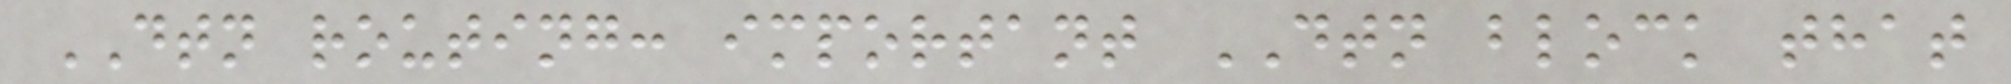DTN routing: important DTN block that
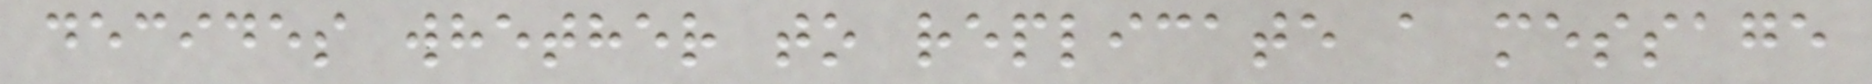decides whether to replicate a message
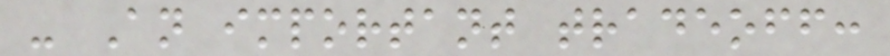- An important tradeoff:
